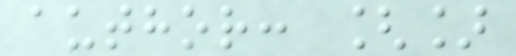author: []
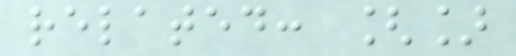related: []
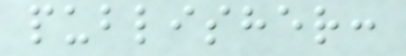publisher:
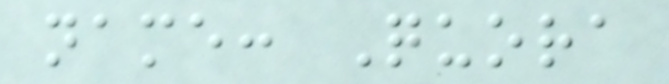name: Quora
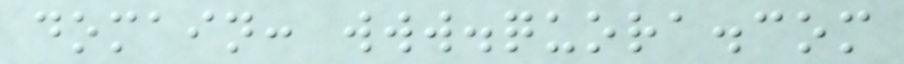domain: www.quora.com
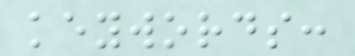keywords:
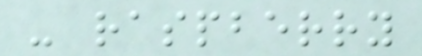- raspberry
